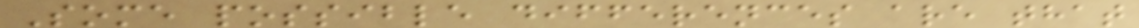Some possible differences are that
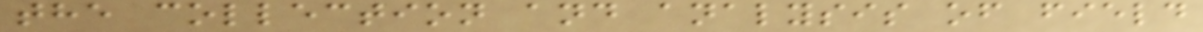the collection and analysis of field
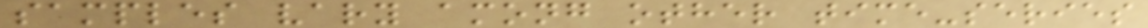samples vary among other time-series
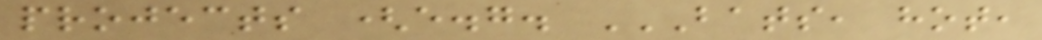projects (e.g. BATS, HOT,
